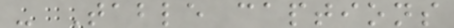- Table captions
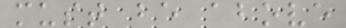must be above
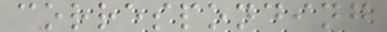corresponding
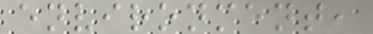environment,
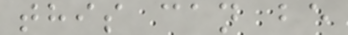this can be
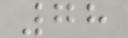78
